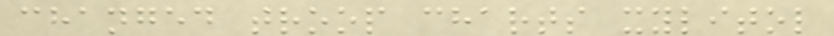changed troop charts xylitol
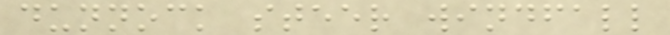dunnock steer windfall
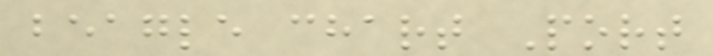beagle chart Port
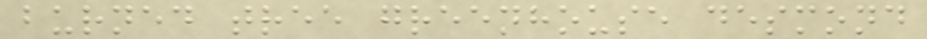burned tree greenhouse desmond
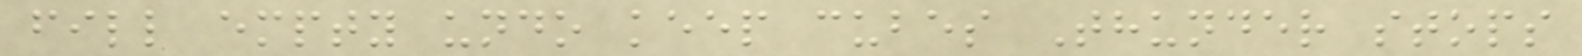fill empty undo keep cubes Thunder stops
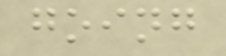going
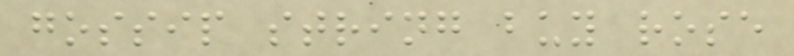gossip string buy rose
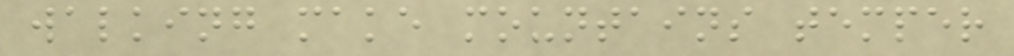walking make mountains temper
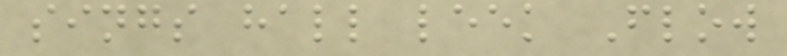sings hall leek Flow
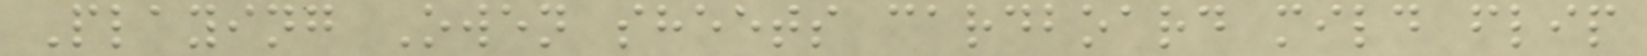Playing Owen sheets cardboard mild flip
